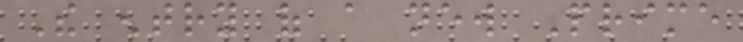The entry of a new Prime
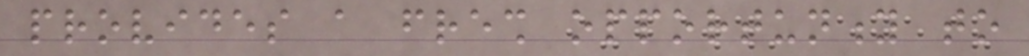provides a fresh opportunity to
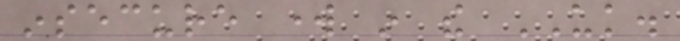insecure work in the UK.
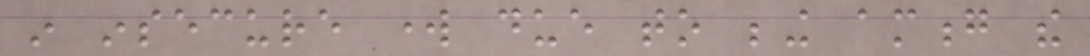in insecure work due to being among the
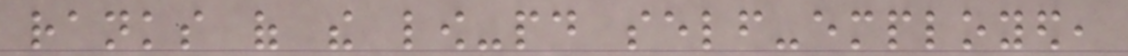ranks of the low-paid self-employed,
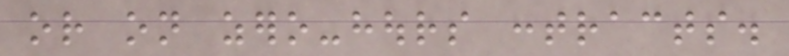or on zero-hours contracts.
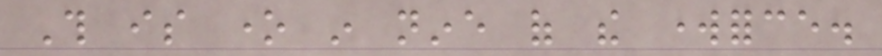This is one in nine of the workforce.
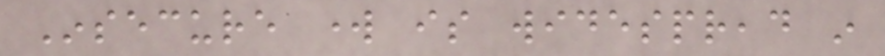Insecure work is widespread in
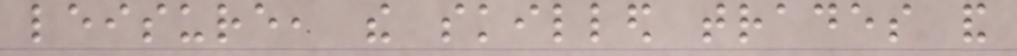leisure, the skilled trades and
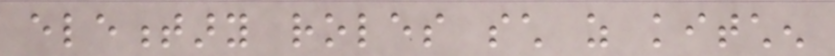elementary roles such as kitchen
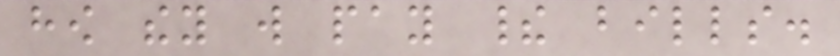how they will pay their bills.
